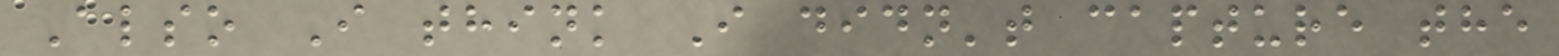Also I think I didn't capture the
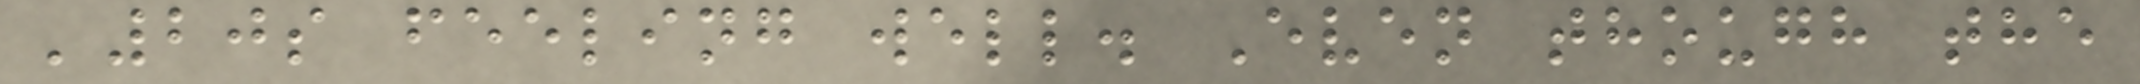'20s feeling well. Even though the
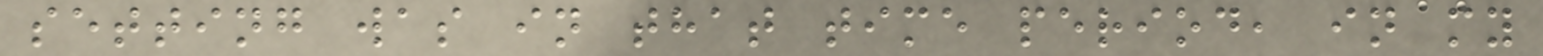setting was in that time period, in my
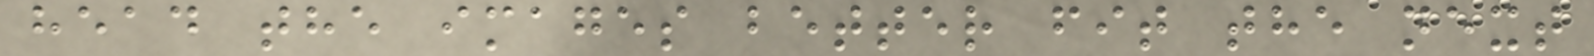head the images better fit the next
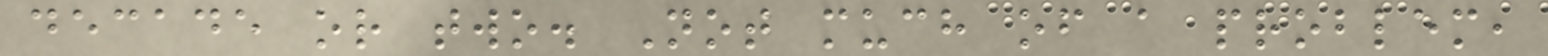decade or two. Not much of a problem,
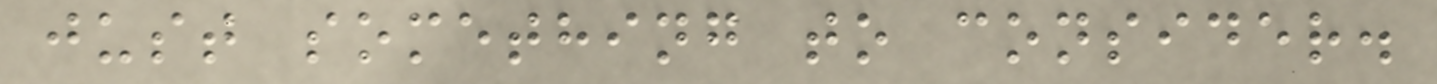just something to consider.
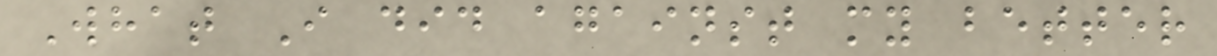What I did against my better
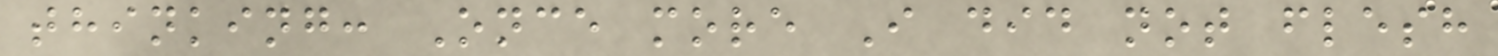thinking: Once more I did not flesh
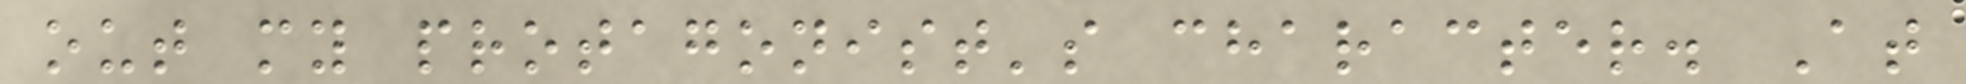out my protagonist's character. At
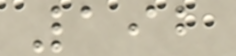192
